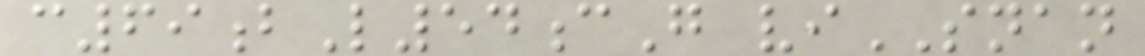c69bL54cG viSNAN
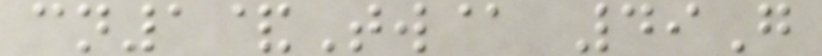cn1&Tw@ 49G
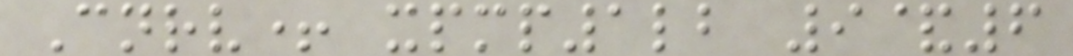Cnrv+ xpmp1lb 9&6
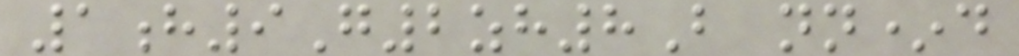1h9G2zh8B nn*d
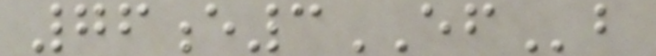76e3EFb
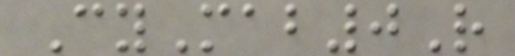CyMab0R
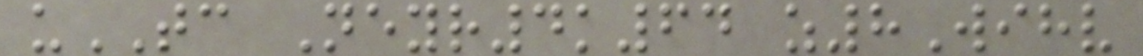uTC Neyr4k64 z8Wihv
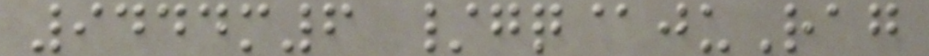9444m6 /gq@juRag
